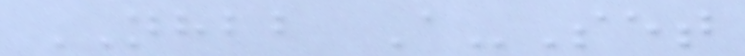NHBB A-Set
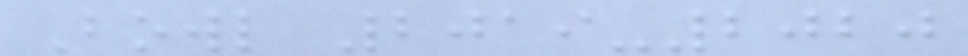Bowl 2019-2020
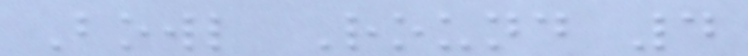Bowl Round 4
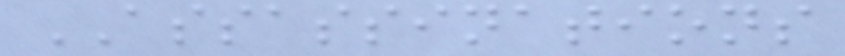ASSASSINATIONS
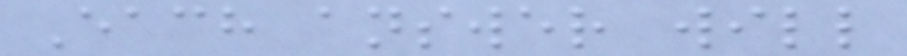Each answer will
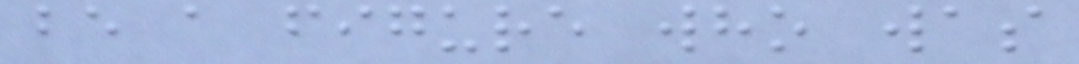be a figure who was
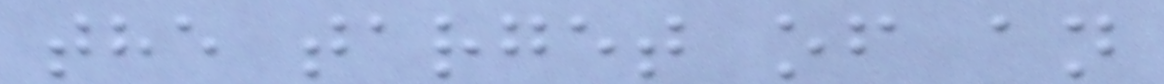the target of an
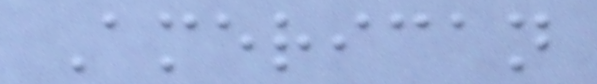American
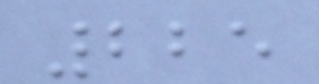225
